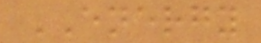ENERGY
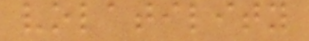volatility
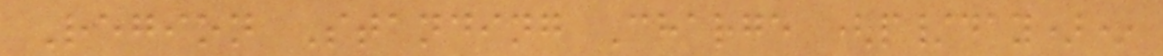Region Standing Charge (p/day)*
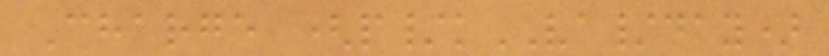Charge (p/kVA/day)
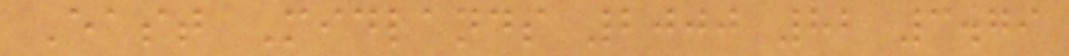East Midlands 2000 82 3.79
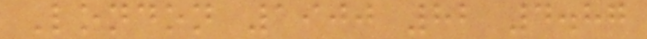London 1900 82 4.87
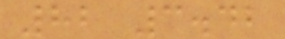82 3.42
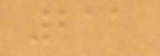211
